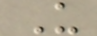U
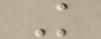K
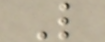L
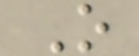O
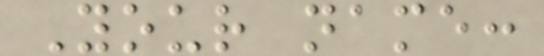Your name:
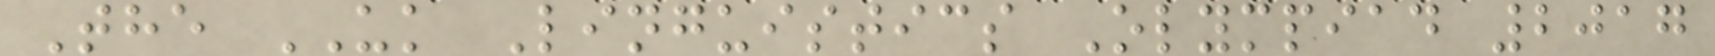The UK Linguistics Olympiad 2017
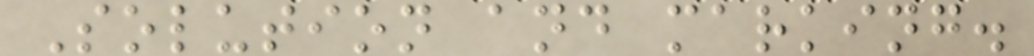Solution and marking.
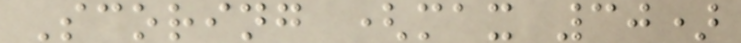Scoring (max 30)
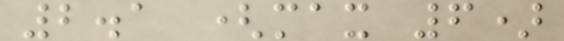2.1 (max 6)
